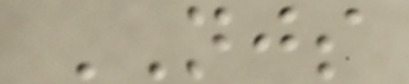NJS
